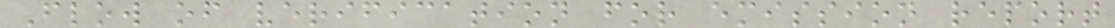Flow of verification for emission report
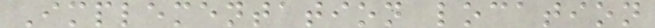Implementation location
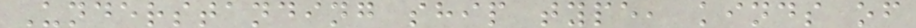Understanding ship type, kinds of
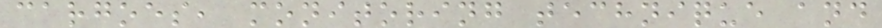cargoes, monitoring technique and
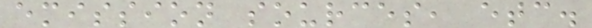emission sources, etc.
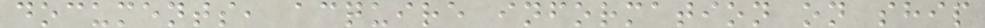documents, acquire information on ship
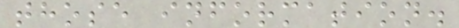those information.
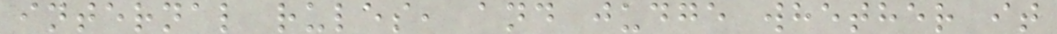internal rules, and judge whether it
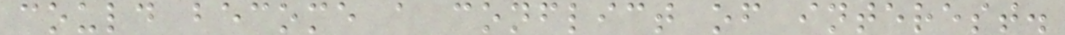could become a conflict of interest.
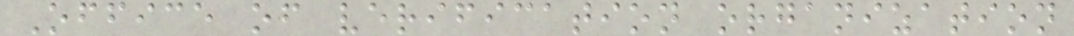Office of verification organization
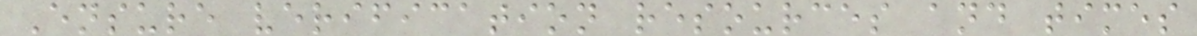Ensure verification resources and times
